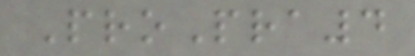ProPra4
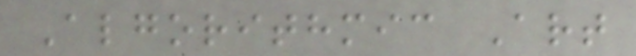Algorithmic Art
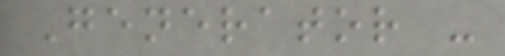Generator -
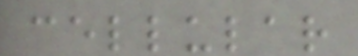cellular
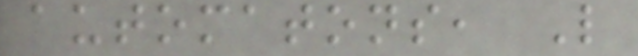automatons, L
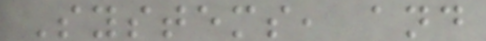Systems, and
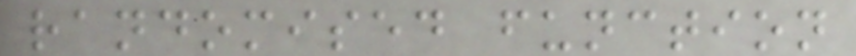randomised function
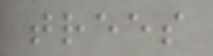trees
